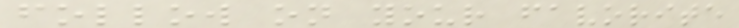follow on your favorite
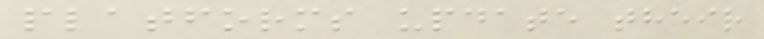platforms update their
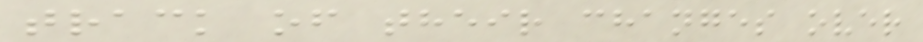track of their changes over
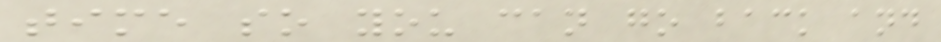time so you can go back and
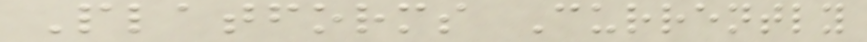Platforms Currently
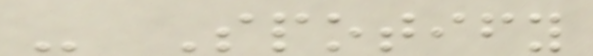- Spotify
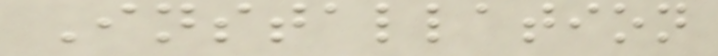Installation
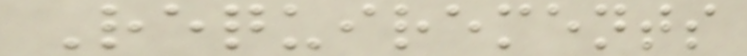Requirements
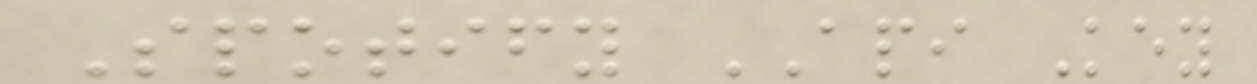Spotify API Key
